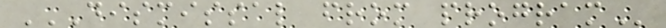DISMISSAL FROM PROGRAM
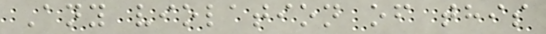Any violation of this
